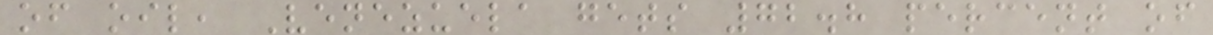of oil, Venezuela gets 72.8 percent of
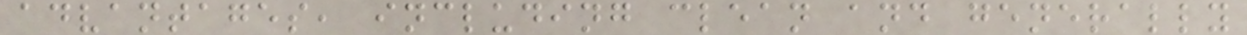advantages, including clean and generally
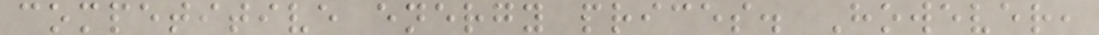competitive energy prices. However,
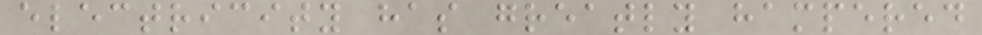electricity has greatly hampered
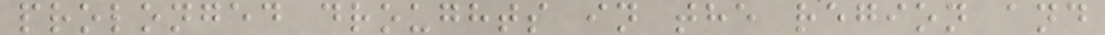prolonged droughts in the region and
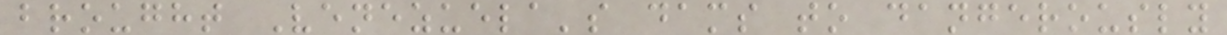brought Venezuela's dams to dangerously
